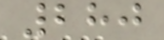280
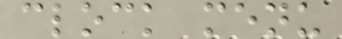clock menu
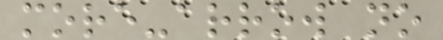more-arrow no
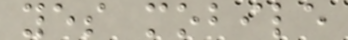yes mobile
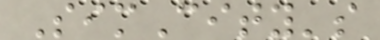SimCity's
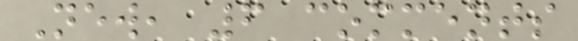New, 6 comments
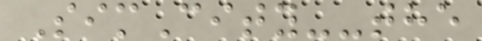SimCity--the
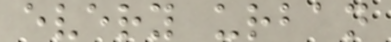every urban
